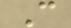C
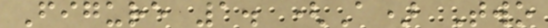Figure 1. (A) Two
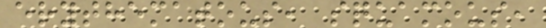erythematous, squamous,
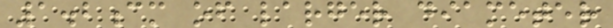1.2cm of larger diameter
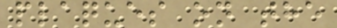plaques on the
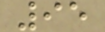95
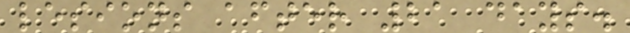lesions after 21 days.
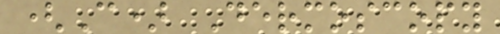(C) Dermoscopy
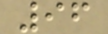96
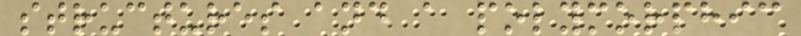structures and a polymorphic
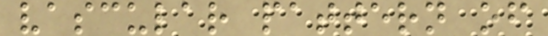vascular pattern of
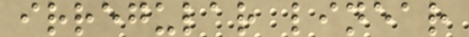irregular linear
